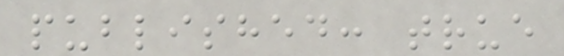published: true
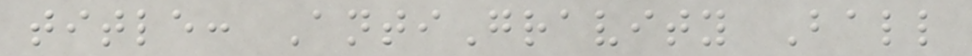title: AntiGravity Ball
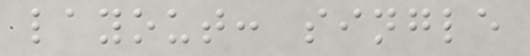layout: single
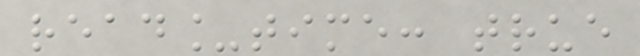read_time: true
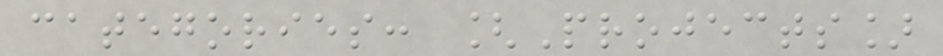categories: [Projects]
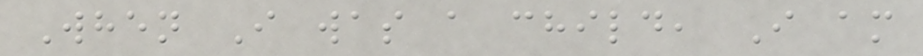When I was a child, I am
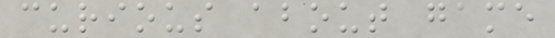curious about game
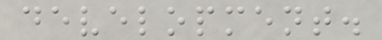development.
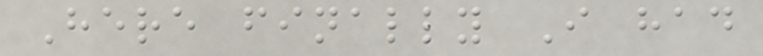Here finally I had
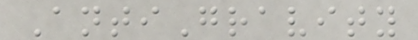AntiGravity
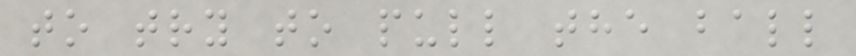to try to pull the ball
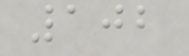102
